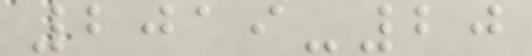2019-20
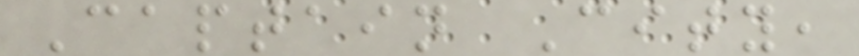Captain City,
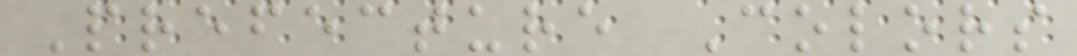Prefecture Colors
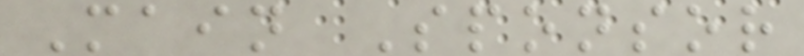Main Sponsor
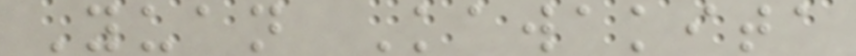Yuan Kawakita
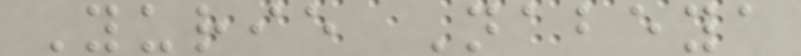Yurie Nabeya
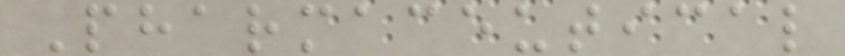Pharmaceutical
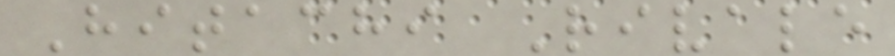Hitachi Rivale
